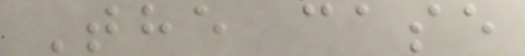The case
